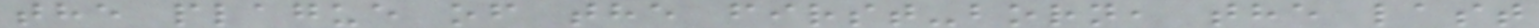the plague of the first-born, the last
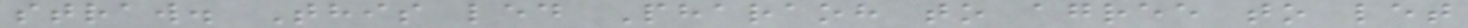straw. This led Pharaoh to agree to let
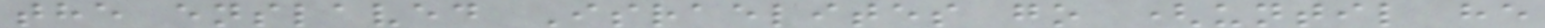the enslaved Israelites go (until he
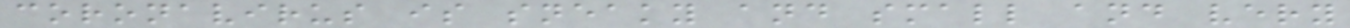coronavirus is sneaky and small and very
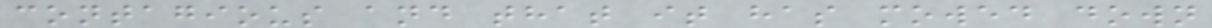contagious and that it has mowed down
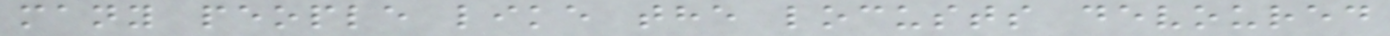many people like the locusts devoured
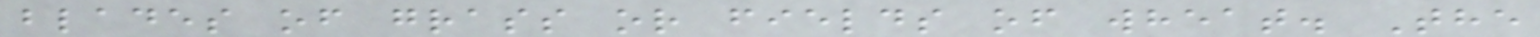blades of grass or fields of wheat. The
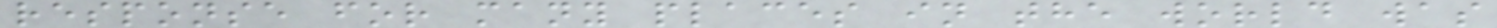response for many places in the world was
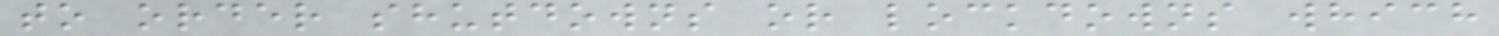to order shutdowns or lockdowns which
